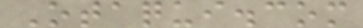Otaqui.com
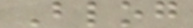Blog
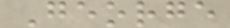George
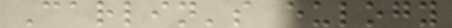Carlin's eulogy
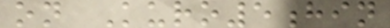on Kuro5hin
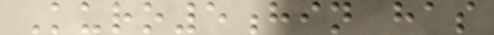Kuro5hin has
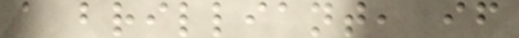a brilliant, if
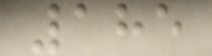185
